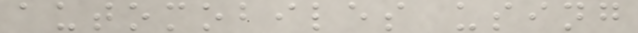automobiles using
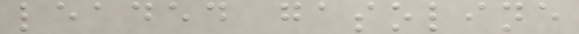leaded gasoline
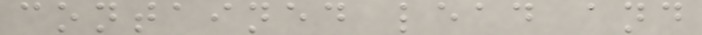contained lead and
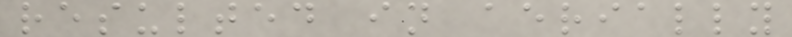resulted in aerially
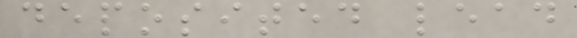deposited lead
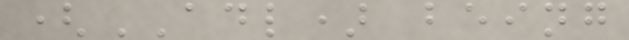(ADL) being
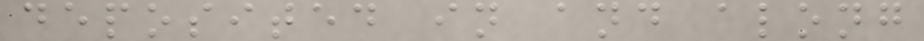deposited in and along
